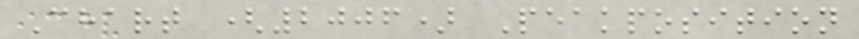Chart (2006) Peakposition
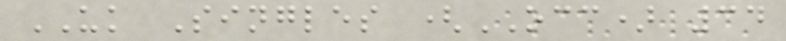UK Singles (OCC) 34
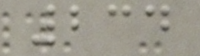234
